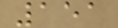151
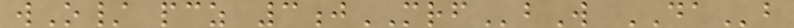wO/ pcz 3jMRFbW DAb
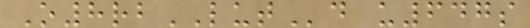O8rbLUTd u647s
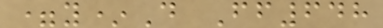=y*D Ff648
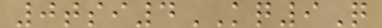0tsi4KQ9Q
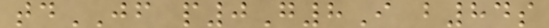tdJF p0G8I b84s
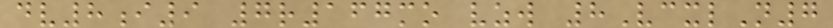dv8i9 7r167mo vzw 8VcxlN7
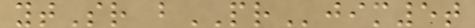ytSr bPRjim5t
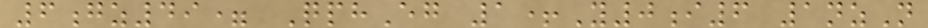6gz49= QphEg 1+Y0i6 1nzN
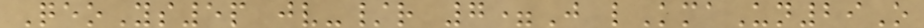QeoYs5p jv-/r 7=J lKmaUn29O
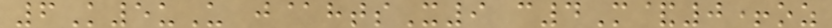6K5uU j@htsX9 c4M&0+oz
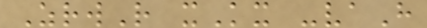ZrwR xKx -vaH
